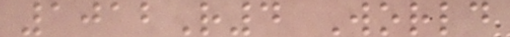1012R4 World
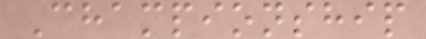Championship
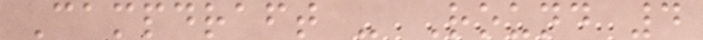Campdraft - Round 4
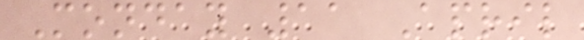Monday 11 April
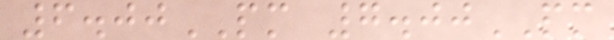6.00PM 7.00PM
